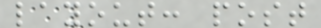layout: post
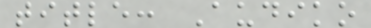title: Audiko
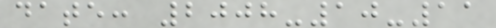date: 2008-10-11
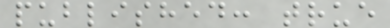published: true
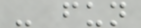- fun
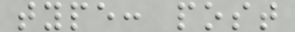type: post
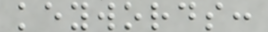keywords:
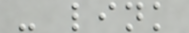- link
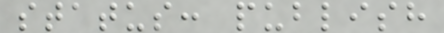status: publish
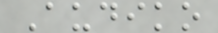Audiko
